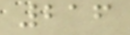216
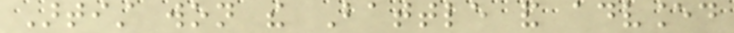Artist won the Battle and advanced
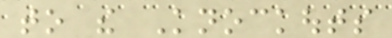to the Knockouts
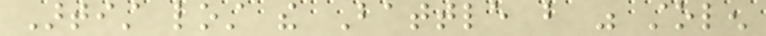Artist lost the Battle but was stolen
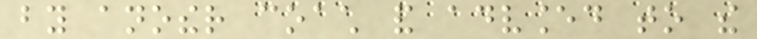by another coach and advanced to the
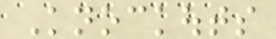Knockouts
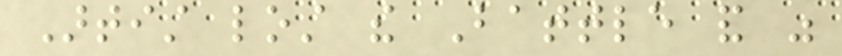Artist lost the Battle and was
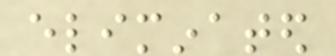eliminated
